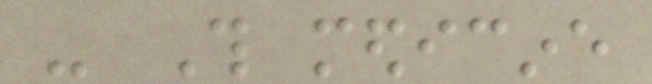- This medicine
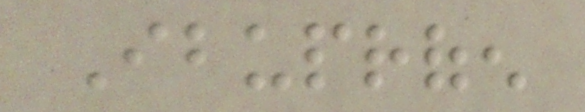Ibuprofen
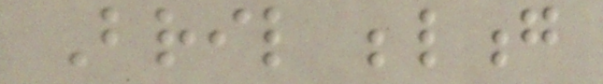Bril belong
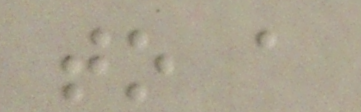to a
